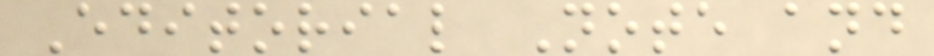Editorial Note and
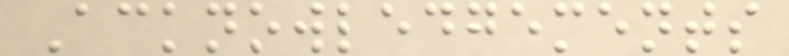Acknowledgements
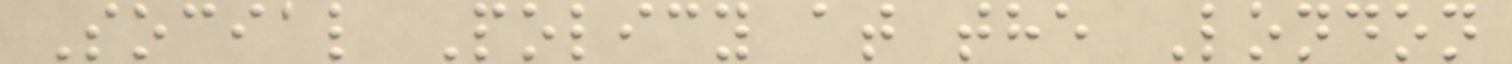Social Policy at the London
